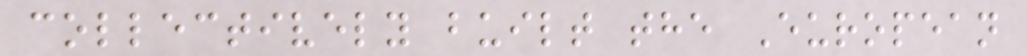collectively built the European
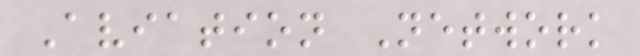Aviation Network
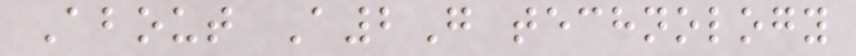About A2G technology
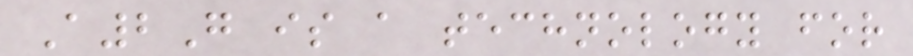A2G is a technology for
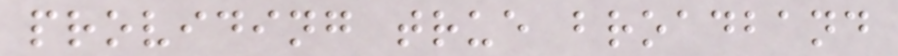providing true broadband
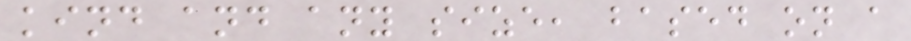kind and any size, based on a
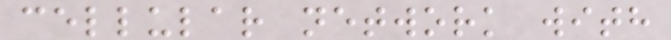cellular network with
